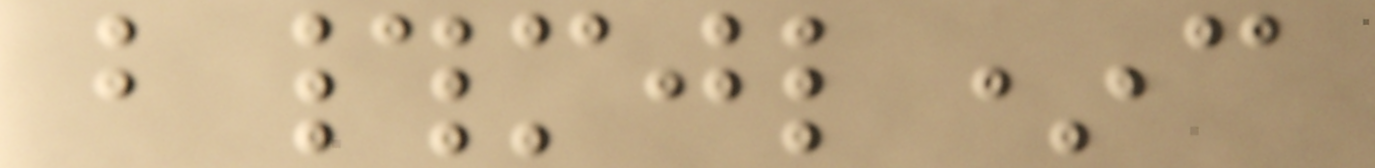b#mjl*c
